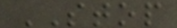STOP
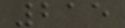215
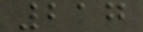217
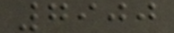7900
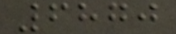6870
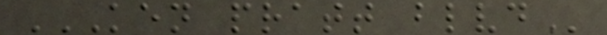KEN PRATT BLVD
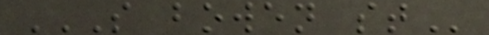S BOWEN ST
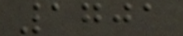1701
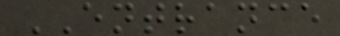ENTRANCE
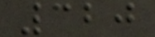320
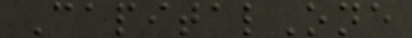CapitalOne
